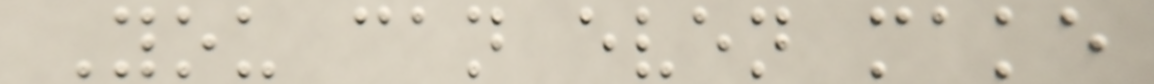You can even make
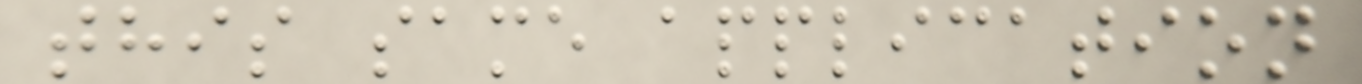this same application
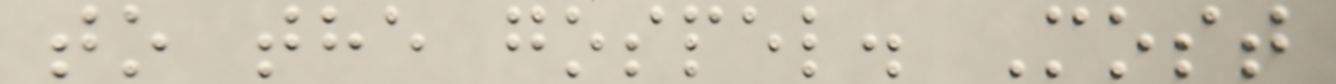to the gospel. Most
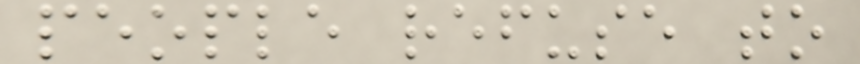people refuse to
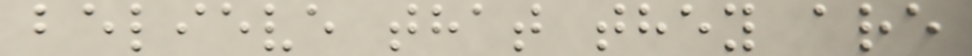believe that they are
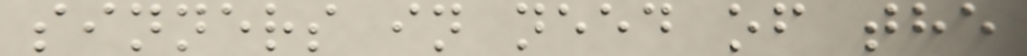sinners in need of the
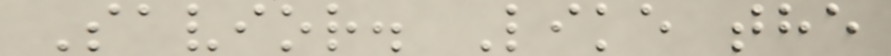Savior. Like the
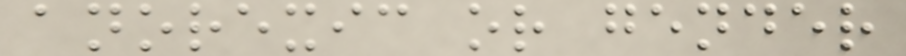anorexic or gender
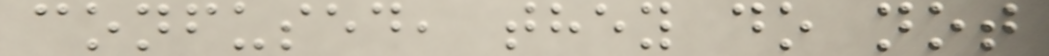confused, they do not
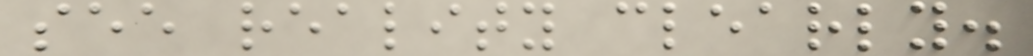see reality clearly.
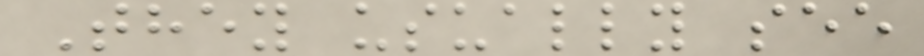They usually see
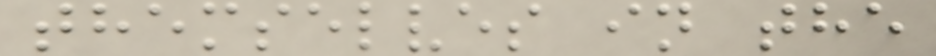themselves in the
